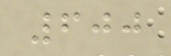600
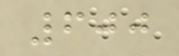600
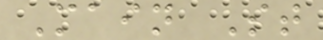Main St
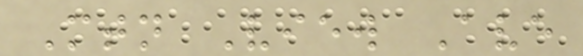Mtn View Ave
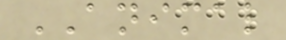ANIMAL
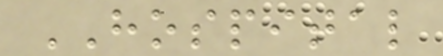HOSPITAL
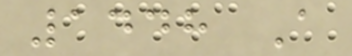1448 A
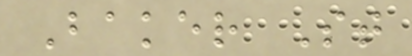Baker St
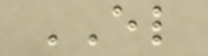EL
